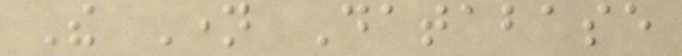The Name Database
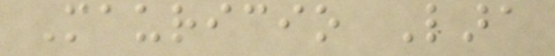Mauricio Lara
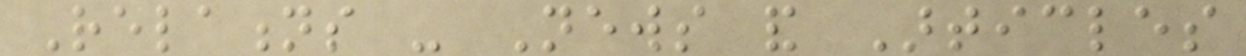Relations - News and Articles
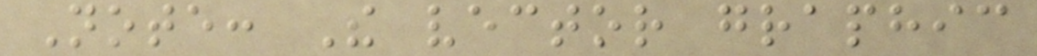Note: The vector graphic
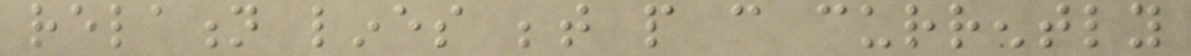relation lines between people can currently
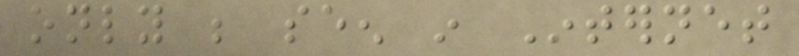only be seen in Internet
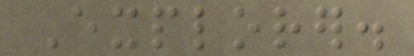Explorer.
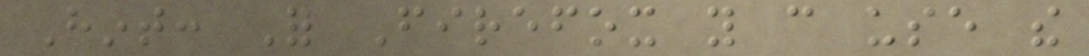Hint: For Firefox you can use the
